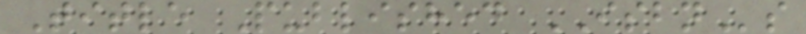Title Published ISBNs
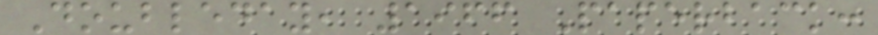Doubleday, 1966 Paperback:
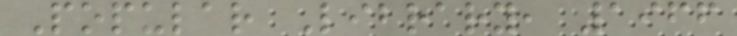Popular Library, 1966
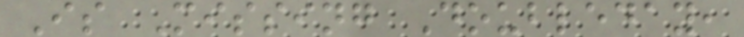Is Missing Doubleday,
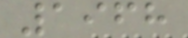1968
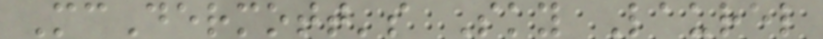McDermott's Sky Laurel
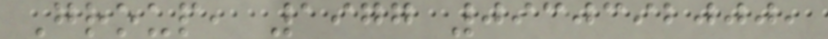Group, 1977 0930392000,
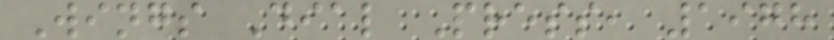Wings Dial Press, 1978
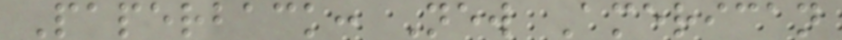Paperback: New American
